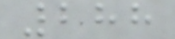288
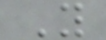Y
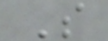S
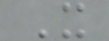X
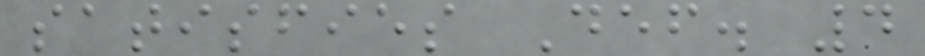satisfies Def. 4
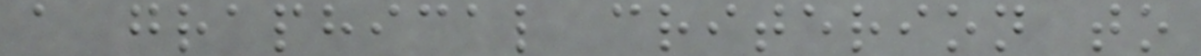a graphical criterion to
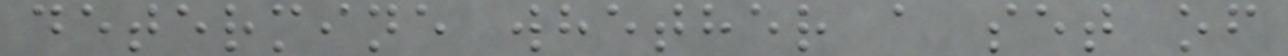determine whether a set of
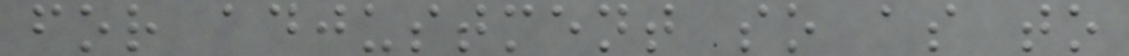for adjustment so as to
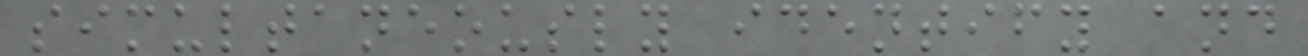simultaneously identify and
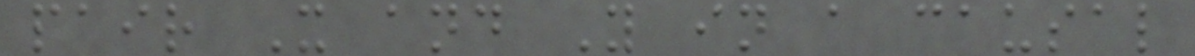pair X and Y in a causal
